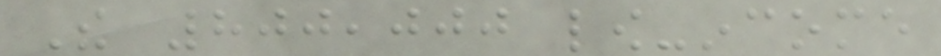The 800,000 low-income
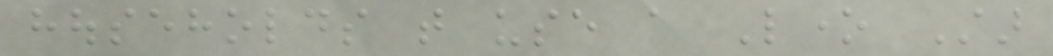households that use a Lone Star
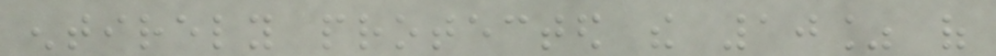entirely protected the 10% of
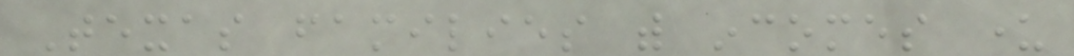Texas families with incomes under
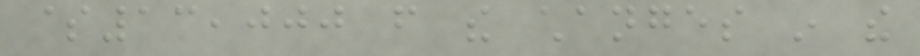$13,000 from the changes in the
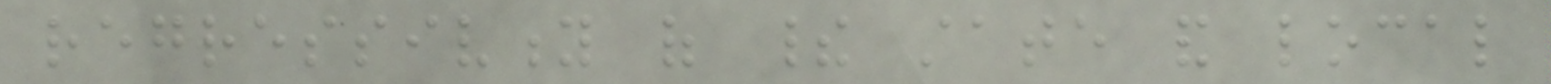regressivity of their state and local
